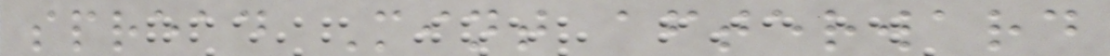spread Mint afterward
